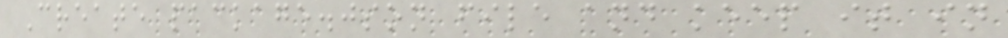Create package.json file and keep it in
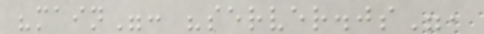"main": "server.js",
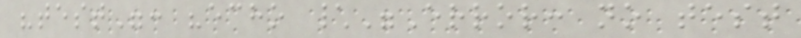"test": "echo \"Error: no test
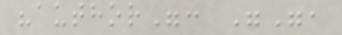"author": "",
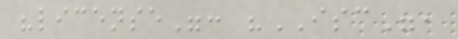"license": "ISC",
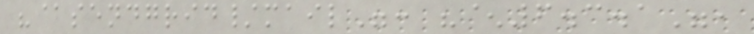"@sendgrid/mail": "^6.3.1",
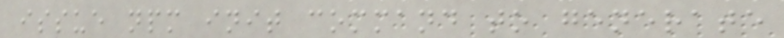issue npm init command to generate
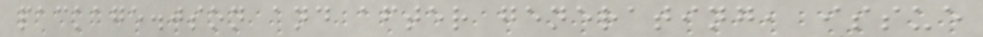package.json and after generating, issue
